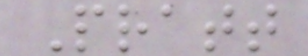Pratt
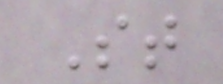St
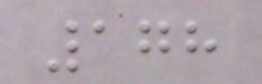178
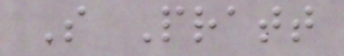S Pratt
